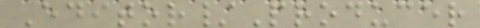Editor/Producer
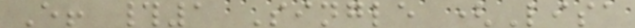E! #1 Single (Lisa
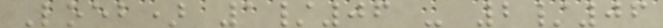Loeb) 1/06 - 2/06
